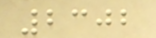2302
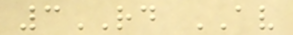3RD AV
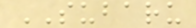SUBARU
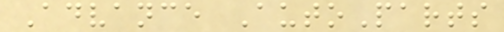Advance AutoParts
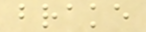brake
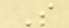S
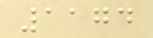1174
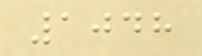1048
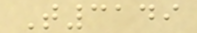T3149
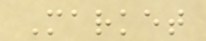Market
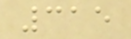315
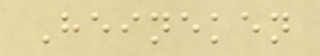Heineken
